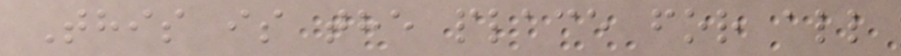This is the place for all
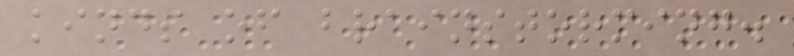kinds of brainstorming.
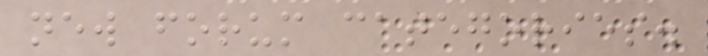new forum categories.
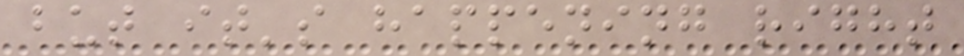but it's happening right
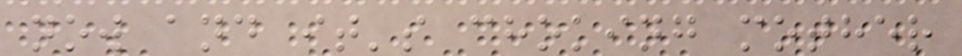now and it's choking mother
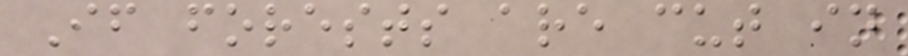If forests are cut in
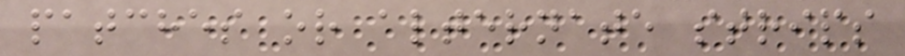patches or alternate strips
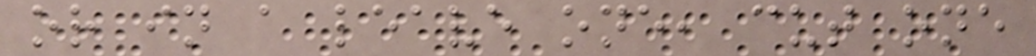or in a leave one, cut one
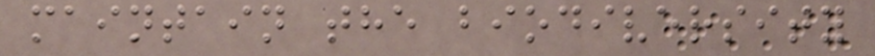maintain the biodiversity
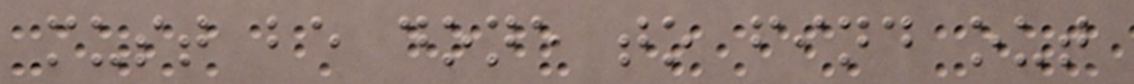must be done to find out
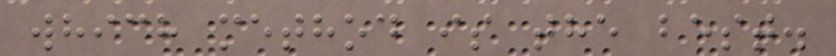which method is the best.
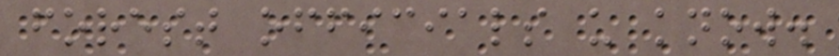forest officials u know.
